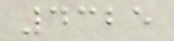4325
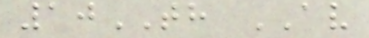10TH AV
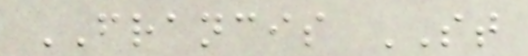FRANCIS ST
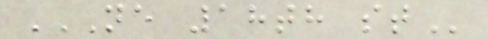NE 18TH ST
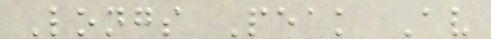Longs Peak Av
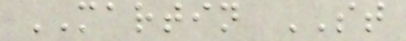MARTIN ST
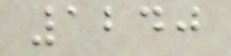1240
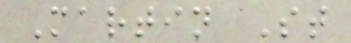Martin St
